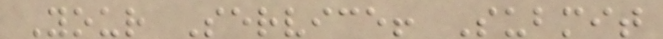Your Service! Submit
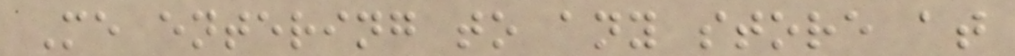Me entering to any store at
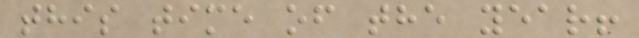this time of the year!
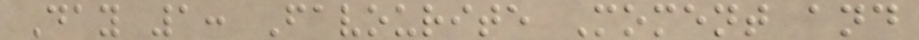Day 1: Favourite Moment and
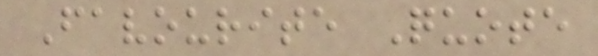Favourite Quote
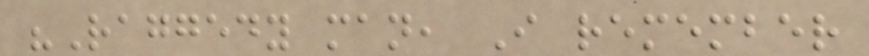"Raggedy man, I remember
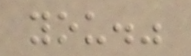you."
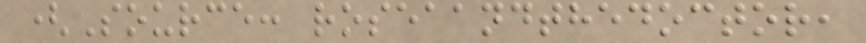(Source: roseaandthedoctor,
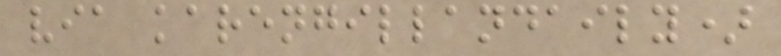via karengillandaily)
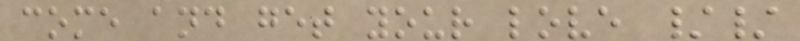come and get your love //
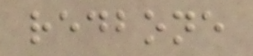redbone
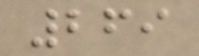269
